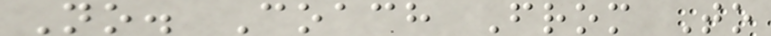No. Coach From To
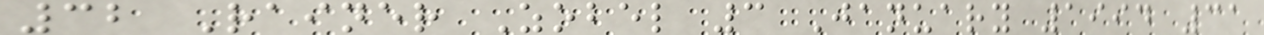32 Rainer Zobel 3 January 1994 31
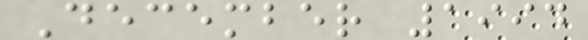December 1994
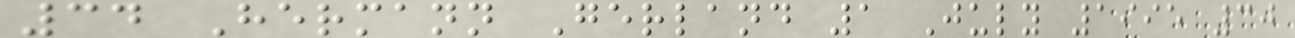34 Hermann Gerland 1 July 1995 30
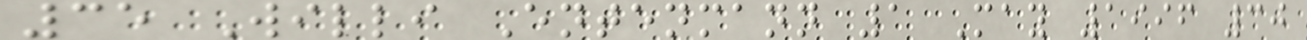35 Willi Entenmann 1 May 1996 30
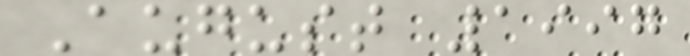August 1997
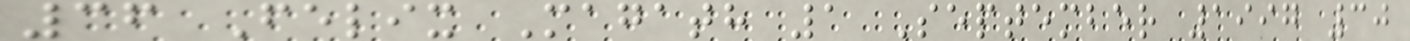36 Felix Magath 1 September 1997 30
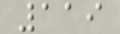119
